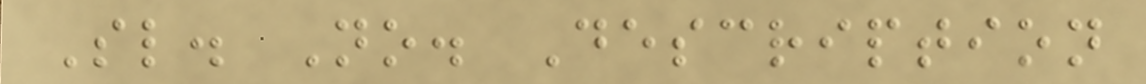Sl. No. Description
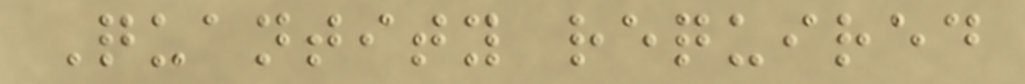Quantity required
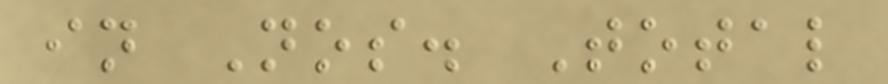in Nos. Total
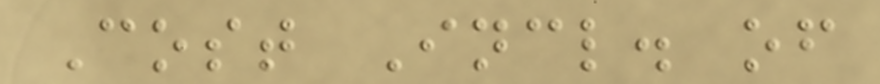Cost Incl. of
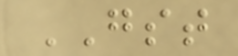GST
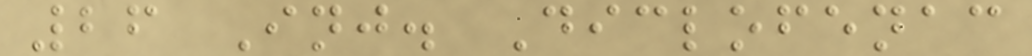26 Inj. Diclofenac
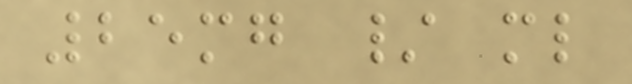25mg / ml
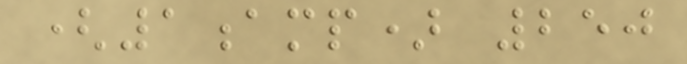(1amp) 250
